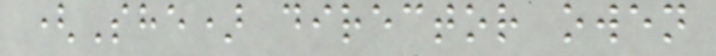(She) director owen
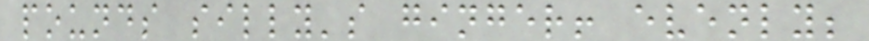pounds silly's ginger! evenly;
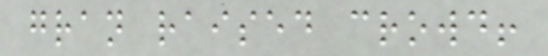gran raised crowd!
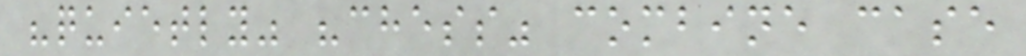"quietly" "chess" combine case
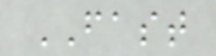FAST
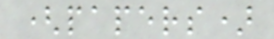(papers)
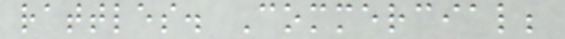rattles. Commercial;
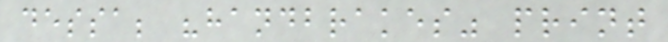dessa; "handbrakes" print
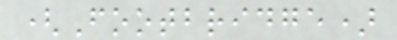(Footbridge)
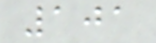101
